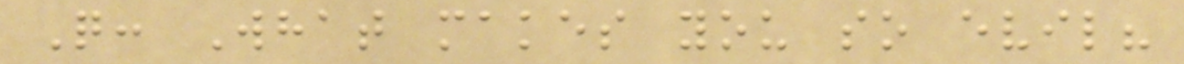Q: What makes you so evil?
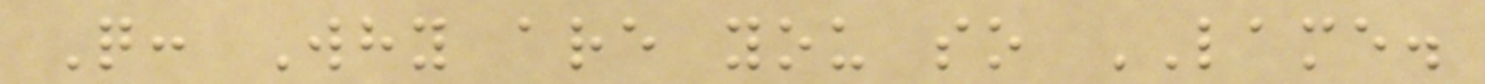Q: Why are you so LAME.
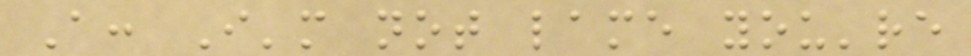A: I'm not lame you're
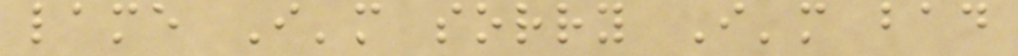lame I'm sorry I'm bad
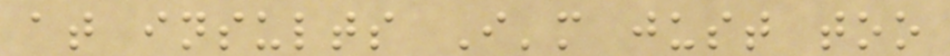at insults I'm just too
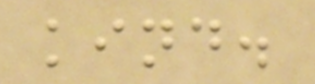kind.
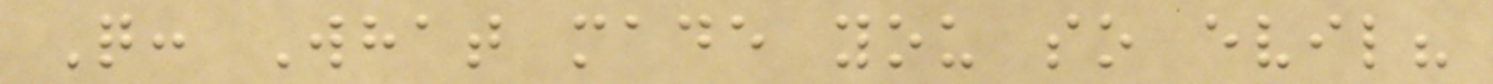Q: What made you so evil?
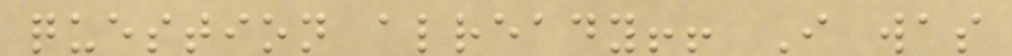question already!! I was
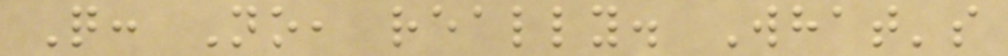Q: No, really. What's
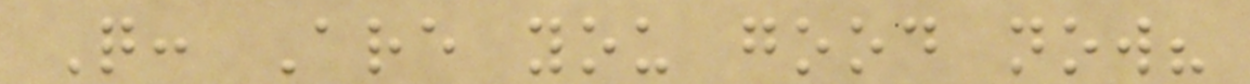Q: Are you good now?
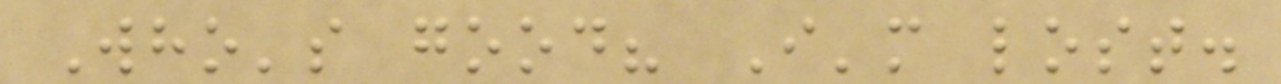Who's good? I'm lost.
